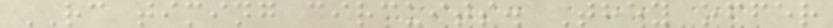RC timing circuits. They offer
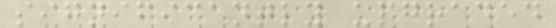significantly upgraded
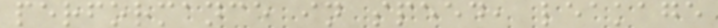performance in speed, leakage
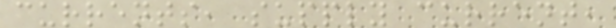currents, supply current,
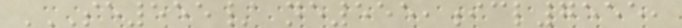SE555/ NE555,ICL7555,
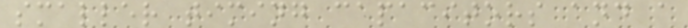smaller timing capacitors and a
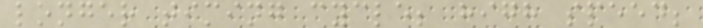longer timing cycle; high speed;
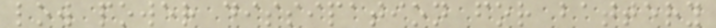low power dissipation for battery
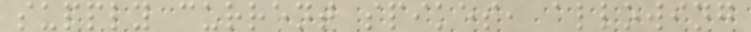supply current spikes, allowing
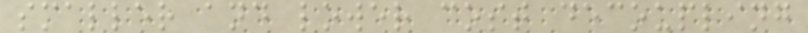smaller and lower cost decoupling
